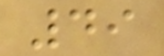49
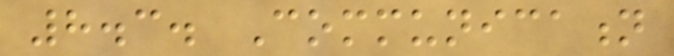8.3. Communication
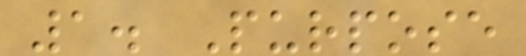1. Purpose
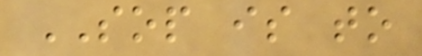SOP is to
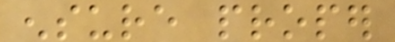ensure proper
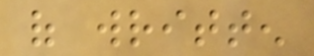of written
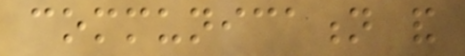communication and
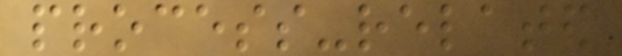process-related
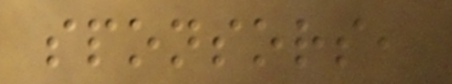sponsors,
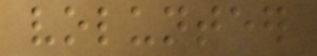volunteer
